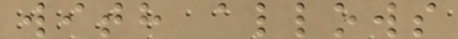with allows
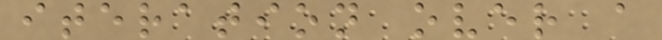iteration over a
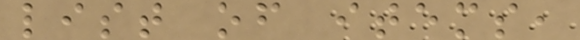list of items,
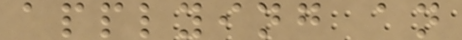applying an
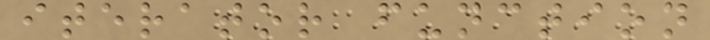iterator function
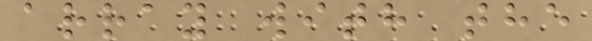array with the
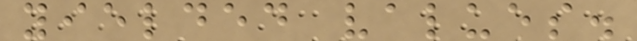yielded values.
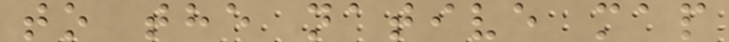to the native map
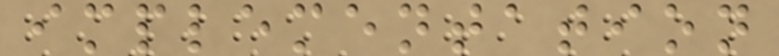implementation
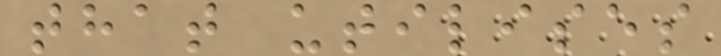that utilises
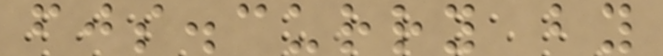fjs.curry by
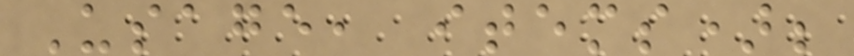Usage, items);
